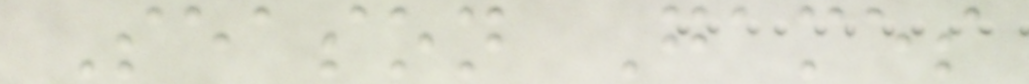Season Games
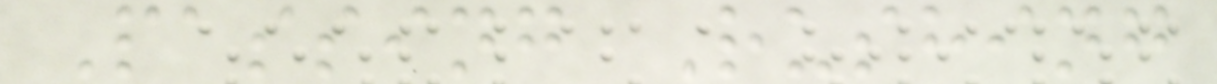Passing Rushing
